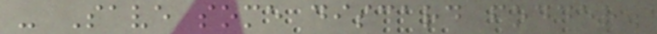- Save some discard fodder.
